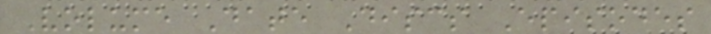Volume Date Discs Episodes
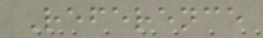Reference
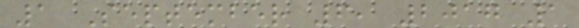1 September 6, 2017 1
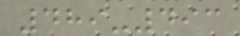489-493
